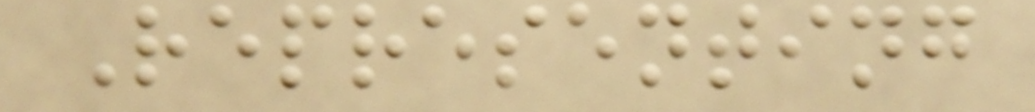Representing
